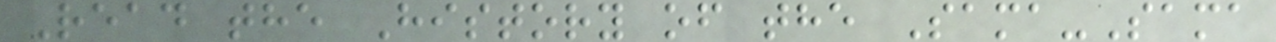Read the History of the Sama-Sama
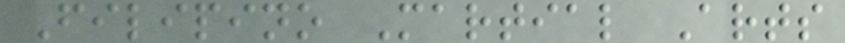Filipino Martial Arts
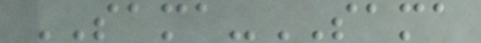SAMA-SAMA
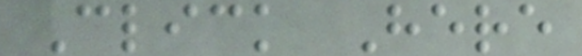Click Here
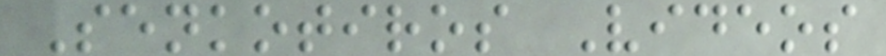Senkotiros Videos
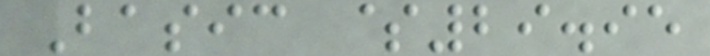Basic $29.95
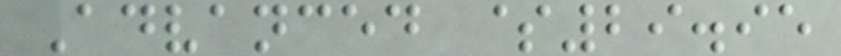Advanced $29.95
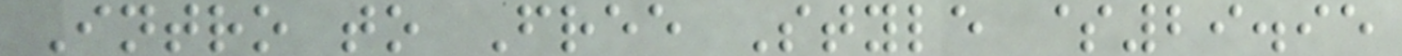Intro to Free Style $29.95
